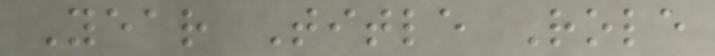Year Title Role
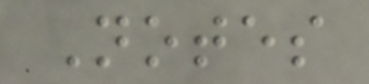Notes
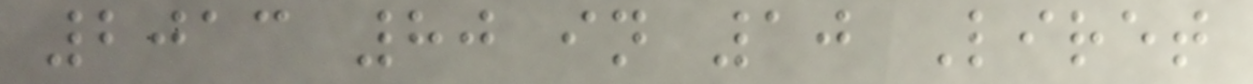2013 80 in 10 Liret
